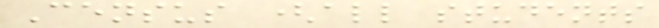Census (all students
